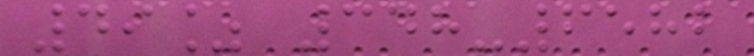49% 348-6582
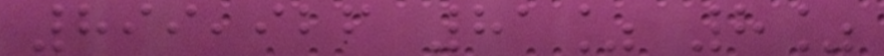899,926 81% 8%
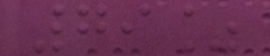79%
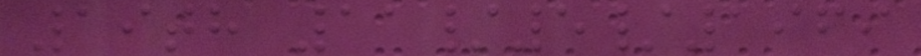19th 11/5/1969
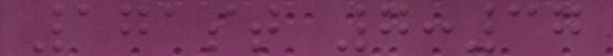171st 7:37
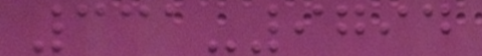331-9794
